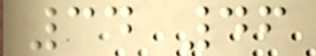34 46
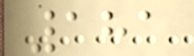181
